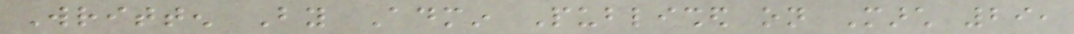Written By Admin Published on March 29,
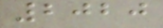2020
